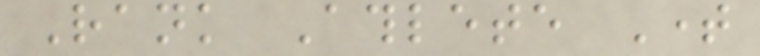Rank Athlete Time
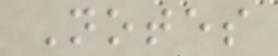Notes
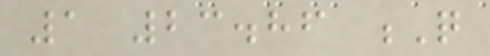1 23.86 Q
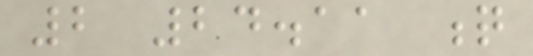2 24.11 q
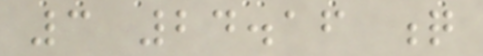3 24.16 q
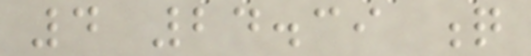4 24.39 q
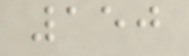150
